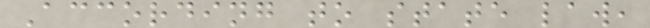According to state law,
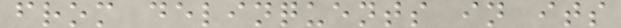from delinquents in its
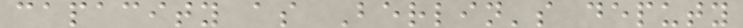capacity as Berlin's deputy
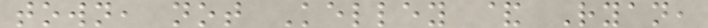town, not Kelley & Ryan,
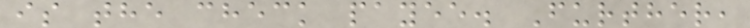is the check payee. Further,
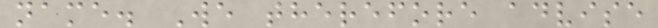name. We therefore advise
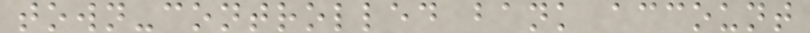town-controlled bank account
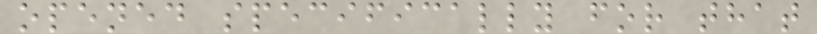opened specifically for that
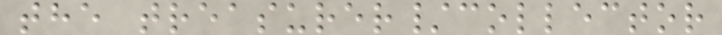the treasurer/collector
